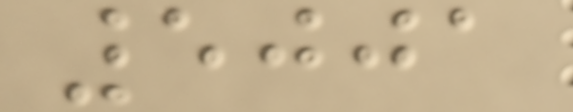5001
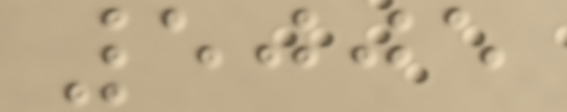5005
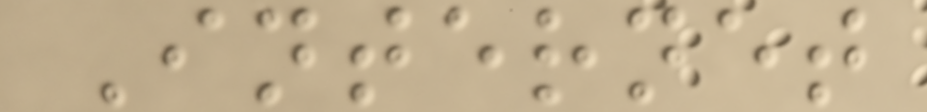Internet
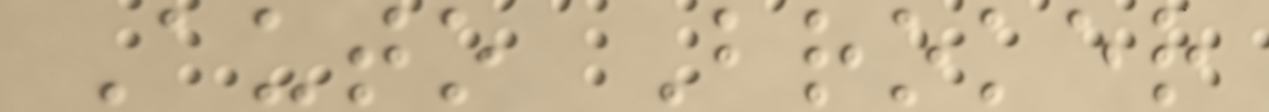Auto Broker
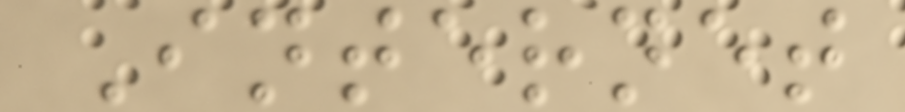Internet
